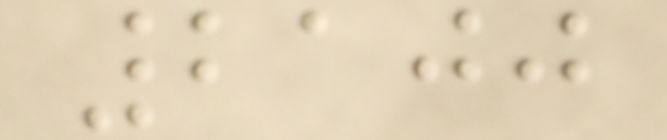2100
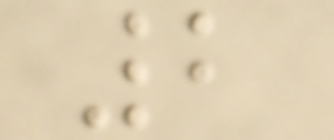2
